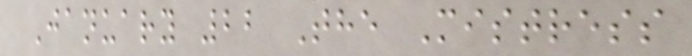January 22 The Mistress
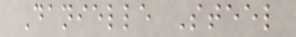Danielle Steel
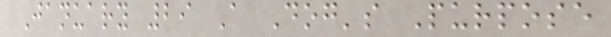January 29 A Dog's Purpose
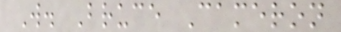W. Bruce Cameron
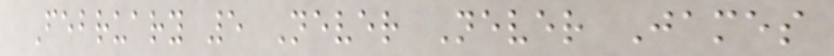February 5 Never Never James
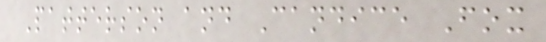Patterson and Candice Fox
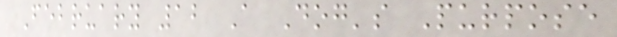February 12 A Dog's Purpose
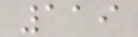119
